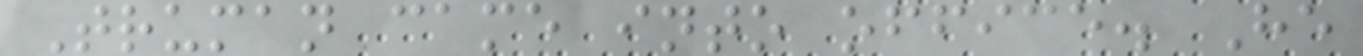Truman came into office. He
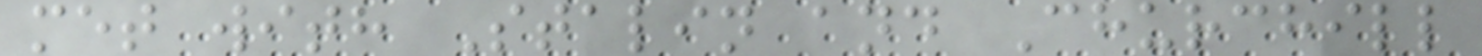met with Stalin and Churchill
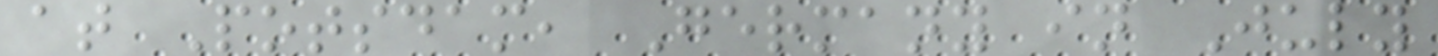at Potsdam, Germany in July
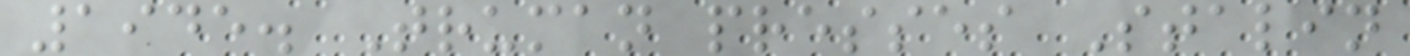1945. Truman presses Stalin
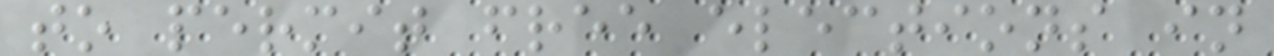to permit free elections in
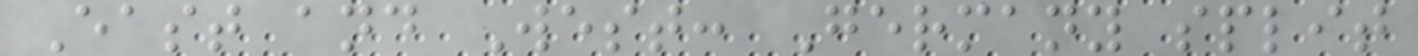East and West: Germany split
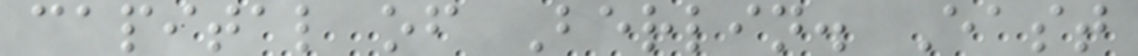capital of Berlin. East
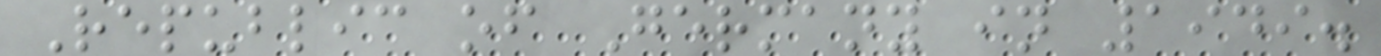Republic of Germany in 1949.
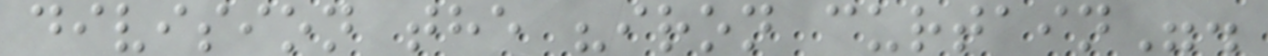division the "iron curtain".
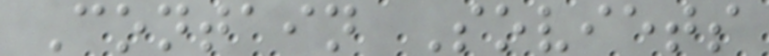Contain Soviets
